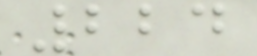224
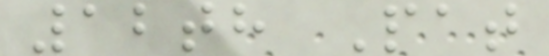12th Pat
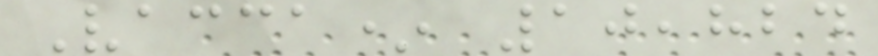Vacca* 10,824
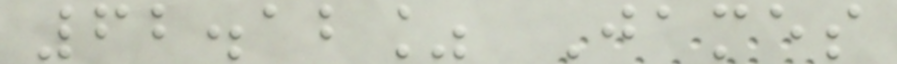62.12% James
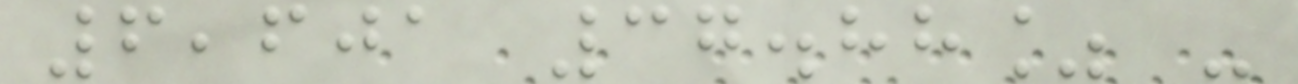6,601 37.88% -
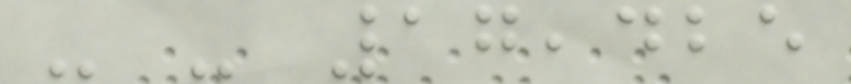- - 17,425
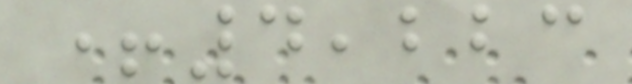+4,223
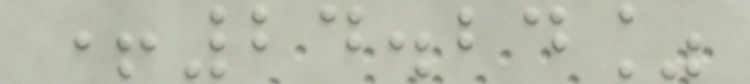+24.24%
